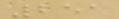251
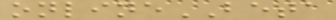onlineBETA
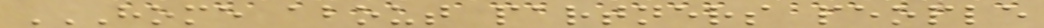HOME ABOUT PARTNERS PEOPLE
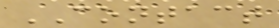CONTACT
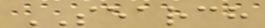SEARCH
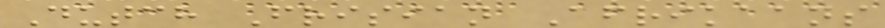Dutch Frisian Afrikaans
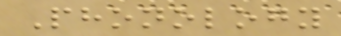Phonology
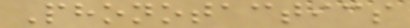Phonotactics
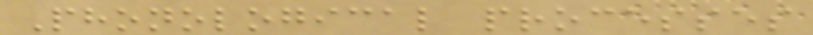Phonological processes
